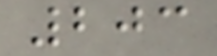203
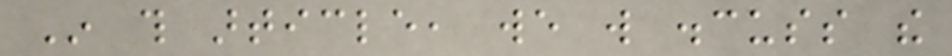In this article, we will discuss the
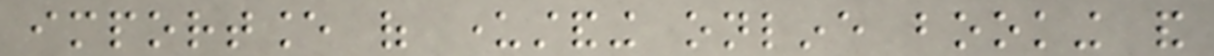importance of understanding online booking and
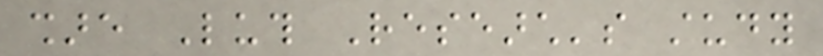share Luth Research's study
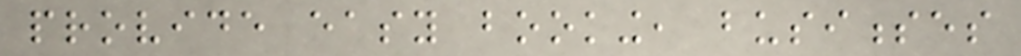provide easy booking, businesses
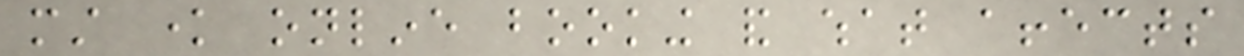must know online booking and what affects
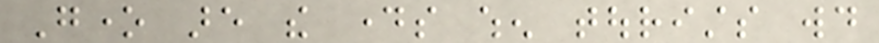Gone are the days when tourists would
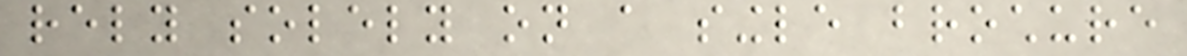rely solely on a single brochure
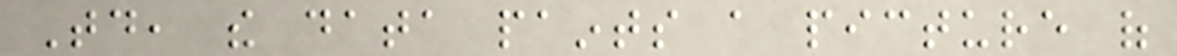Today, the data paints a picture of
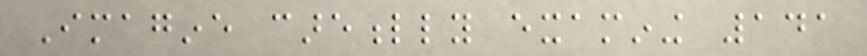Imagine carefully examining 141
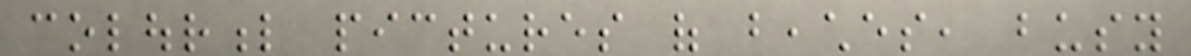colourful pictures of beaches, busy
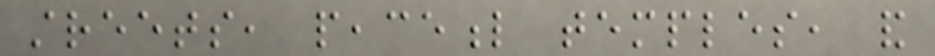streets, peaceful temples, and
